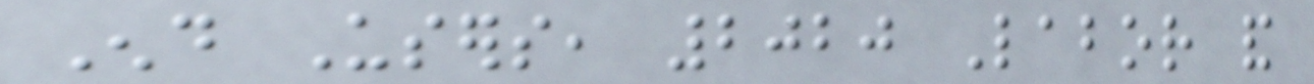End Users, 2020 Labor and
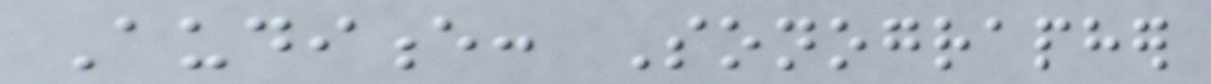Audience: Sonographer
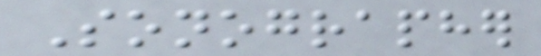Sonographer
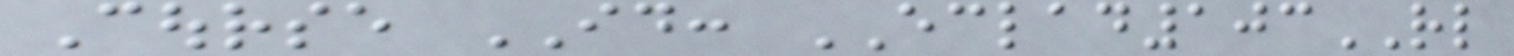Course ID: ECLAD103RL
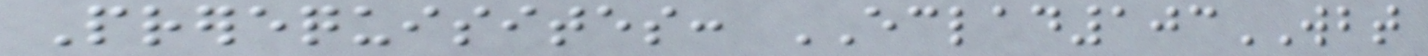Prerequisites: ECLAD103WBT
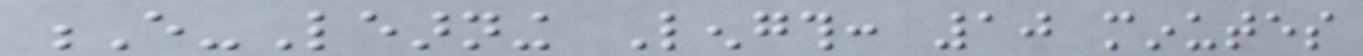E-Learning Length: 10 minutes
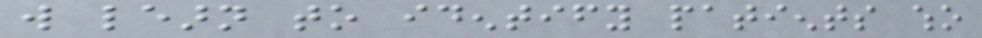will learn to identify patients who
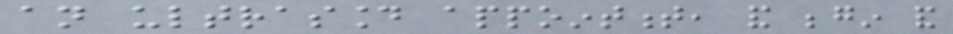an ultrasound appointment, and begin and
